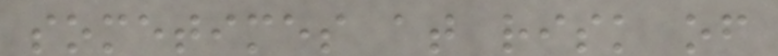sometimes at risk of
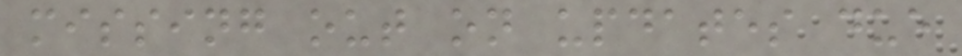missing out on updates due
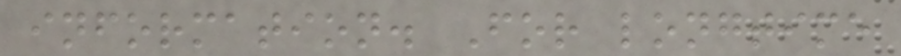information. For longtime
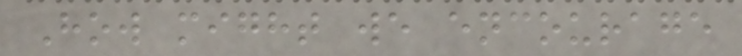How might we encourage
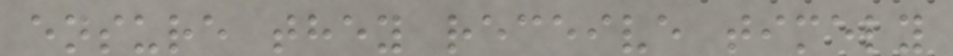ensure they receive timely
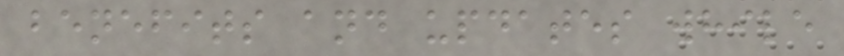benefits and updates while
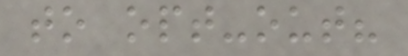to opt-out?
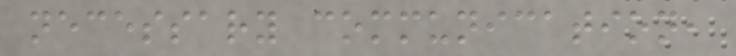necessary communication,
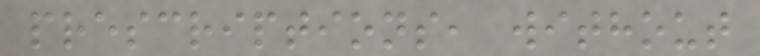prescriptions, without
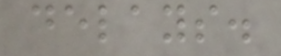delays.
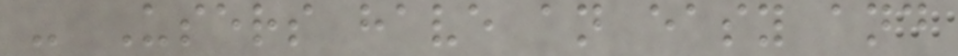- Users have an easy and
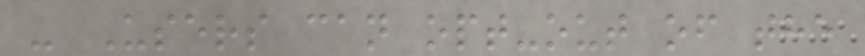- Users can opt-out of the
